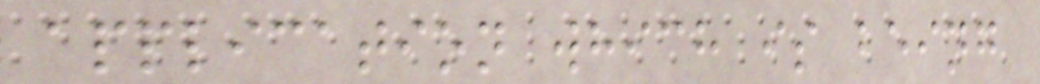application which is being
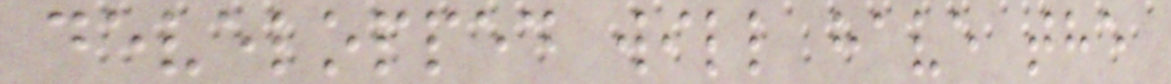developped will have the
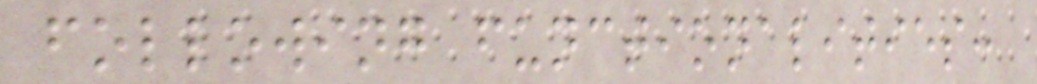following functionalities:
